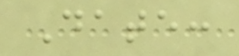Date:
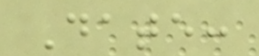Date:
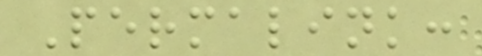Permalink:
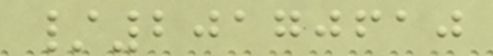/20170610
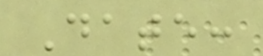Date:
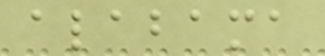alabama
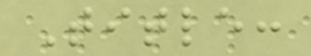Title:
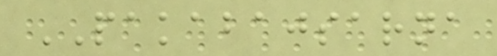PAKABAJSARNA
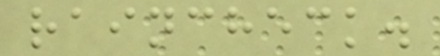raincheck.
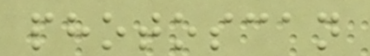photoscan
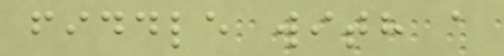fiddle with a
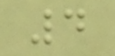4
